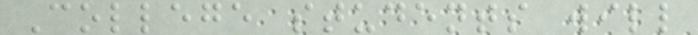College students will
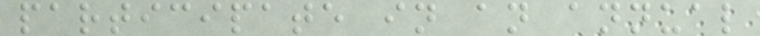participate in an annual
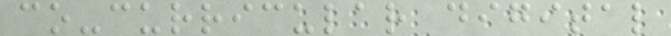co-curricular digital
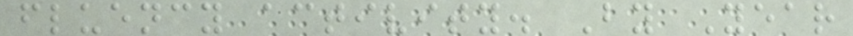fluency activity. By Year
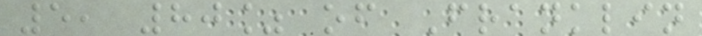5, 80% of Franklin
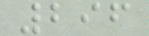296
